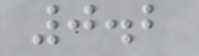0.2
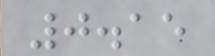0.15
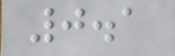0.1
